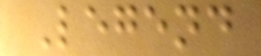Legend
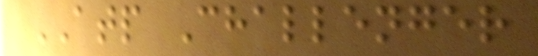ATP Challenger
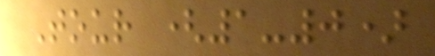Tour (1-0)
